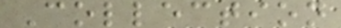Collection
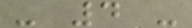- 4 -
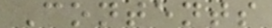Contents
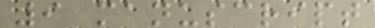9 manuscript
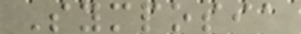Symposia
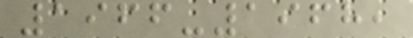1966-1968,
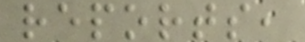reports,
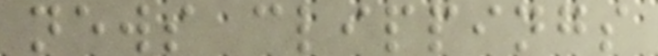news clippings
